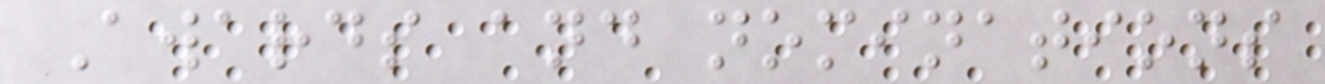Awards and nominations
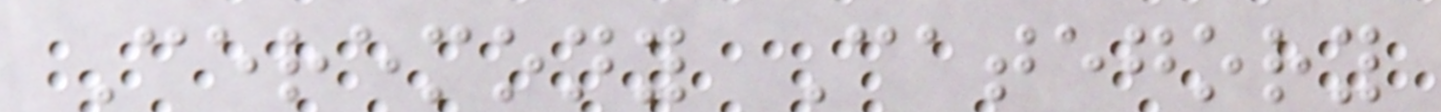Ceremony Category
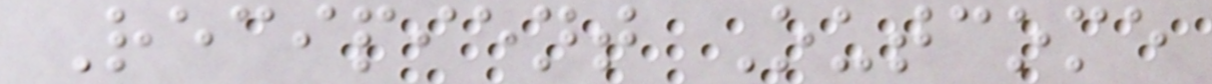Recipient Outcome
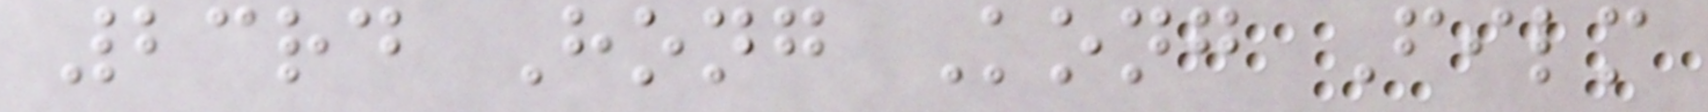23rd Hong Kong Film
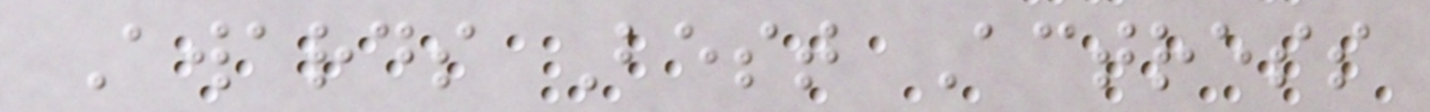Awards Best Actress
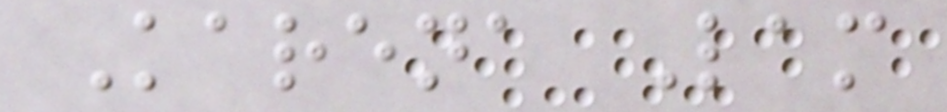Karena Lam
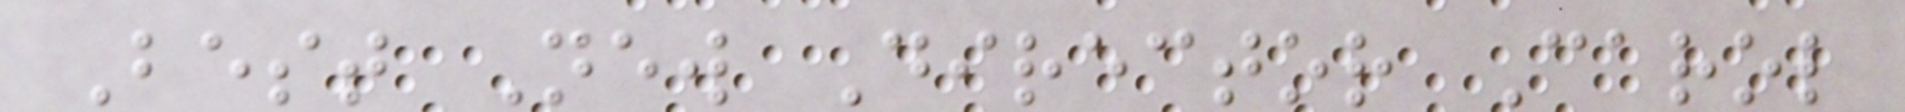Best New Director Carol
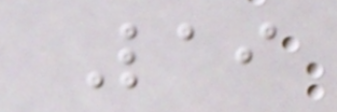Lai
